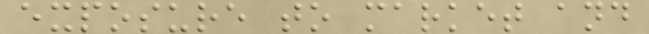exposure to market and
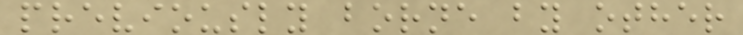previously borne by other
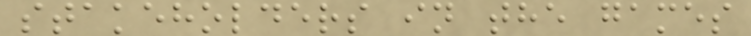stakeholders in the games
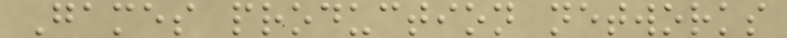Games production networks
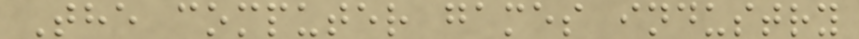The computer games industry
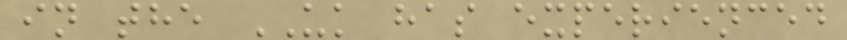in the UK has experienced
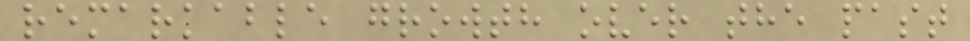remarkable growth over the past
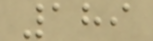189
